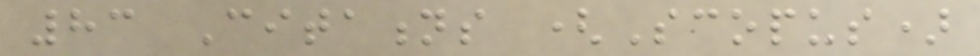83 Citations (Scopus)
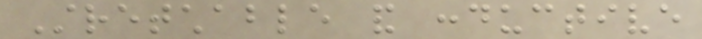Stretchable and conductive
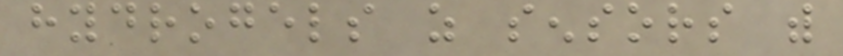hydrogels as sensors with
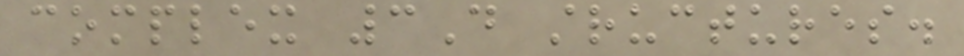complex 3D structures.
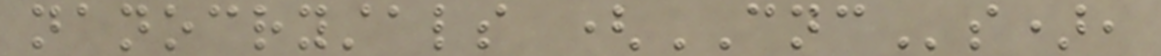nanocrystals (CNCs),
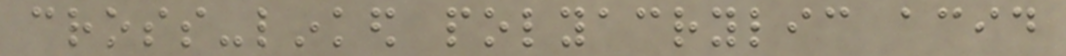cross-linked polyacrylic acid
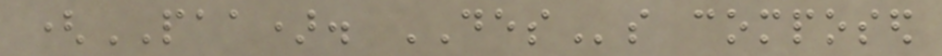(PAA). DESs composed
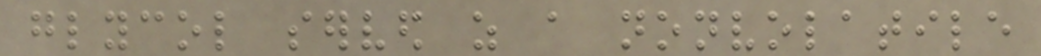glycol served as a nonvolatile
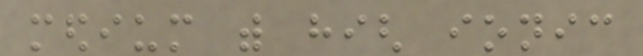medium with high ionic
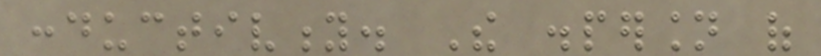conductivity. The dispersion of
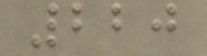220
